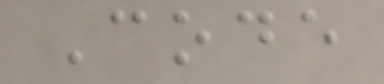Code
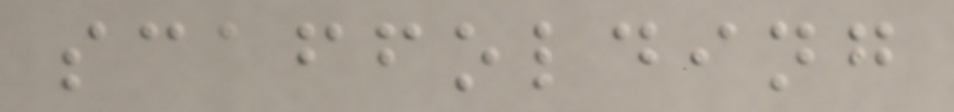scaffolding
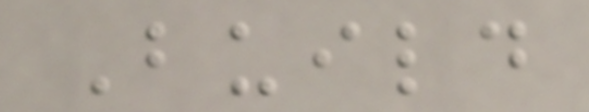Build
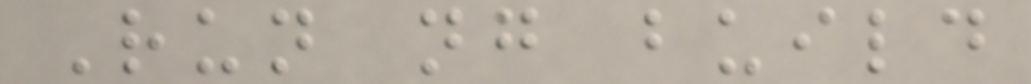Run ng build
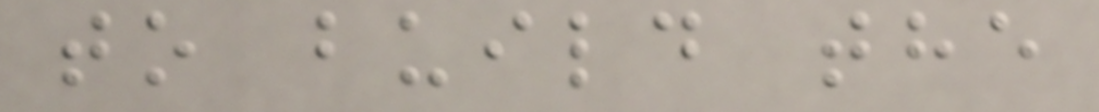to build the
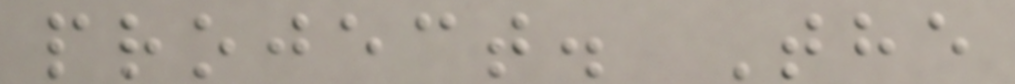project. The
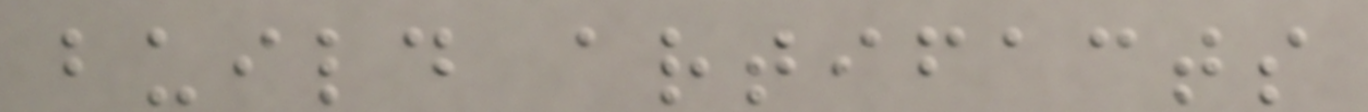build artifacts
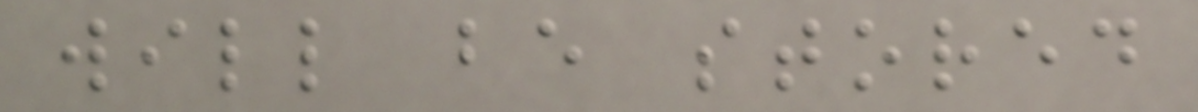will be stored
